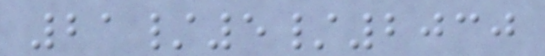21/5/2030
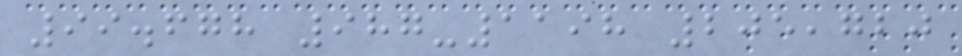99.678 987-1198 205,720
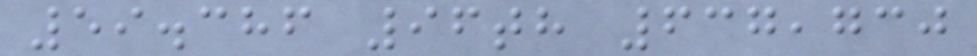59.386 96th 637,730
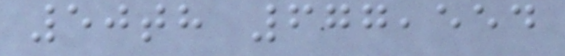50th 677,554
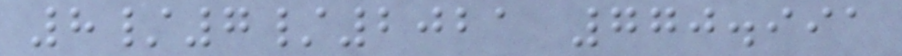8/7/2021 770.991
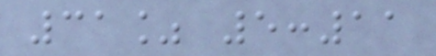31% 5:11
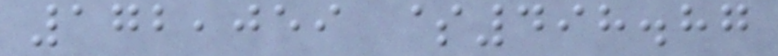172,059 $498.87
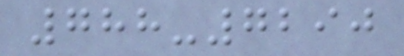788-7290
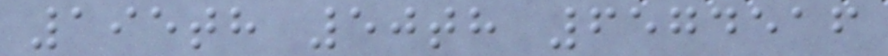195th 50th 6574516
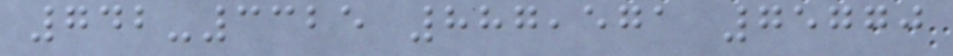742-3325 887,571 75770
